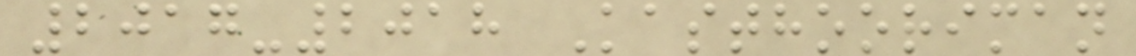2017-2018 Kasthooriman
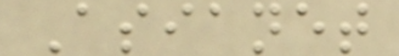Asianet
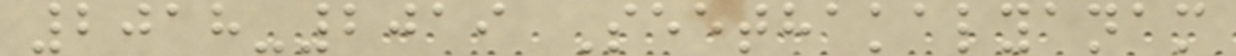2018-2019 Seethakalyanam
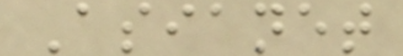Asianet
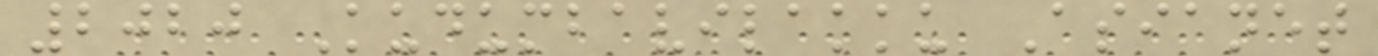2020 Kudumbavilakku Asianet
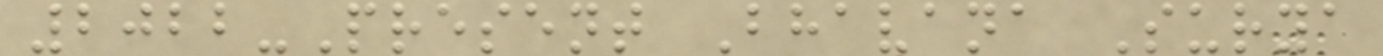2022-Present Bhavana Surya
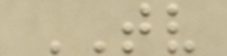TV
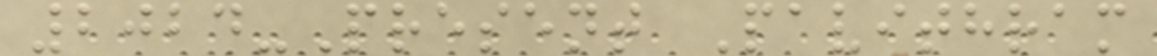2024-Present Pavithram
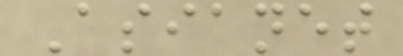Asianet
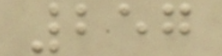257
